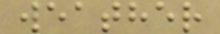weather
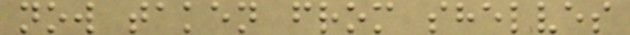now taken from shelves
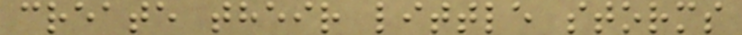create their little storms
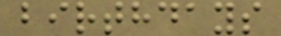birthdays
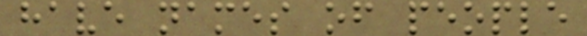have names of people
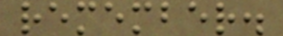remember.
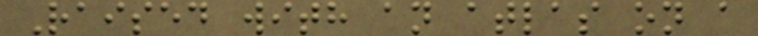Raised with an atlas on a
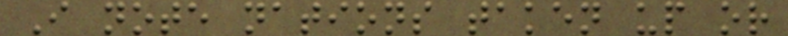I note nations taken up or
